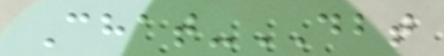Chat-DBT
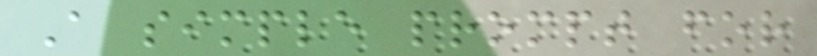A simple prompt for
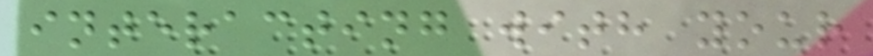interacting with your
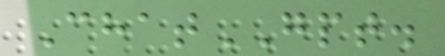ChatGPT.
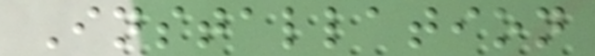Installation
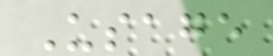Usage
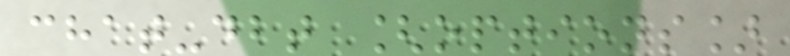chat-dbt [options]
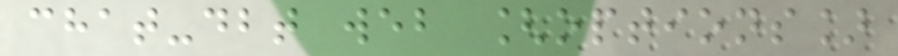chat-dbt web [options]
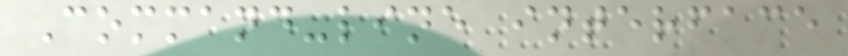Command-line interface
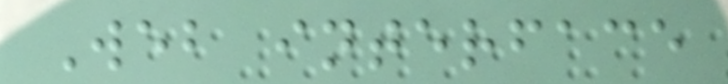Web interface
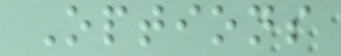Options
